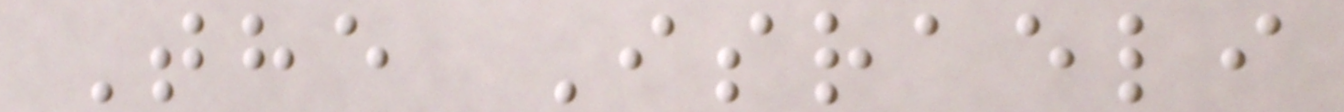The Israeli
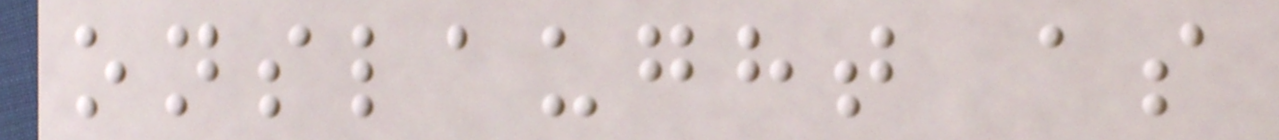onslaught as
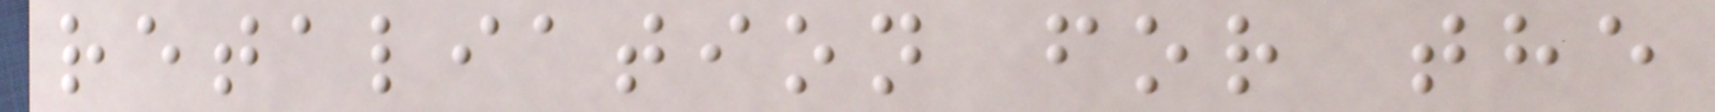retaliation for the
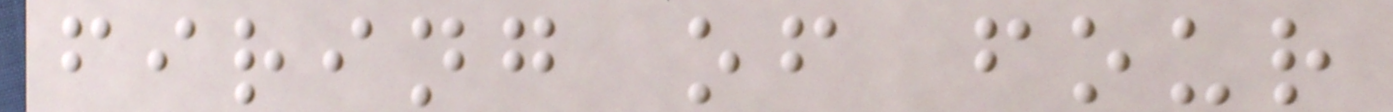firing of four
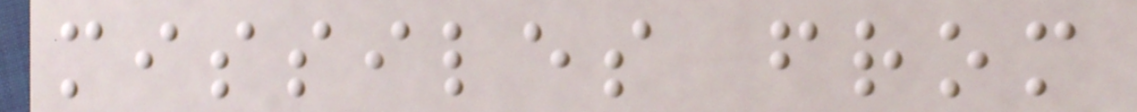missiles from
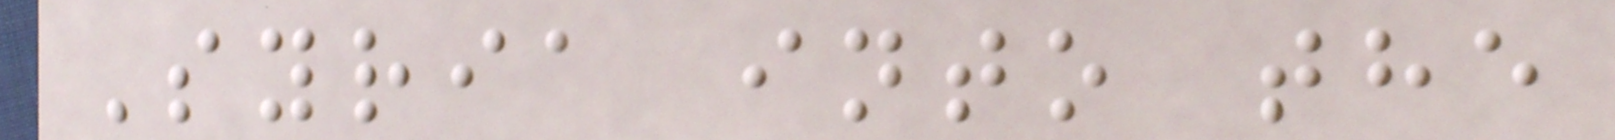Syria into the
